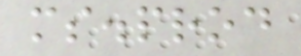ms.prod
